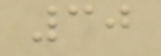30
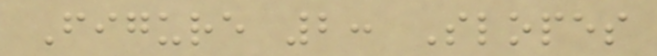Figure 2: Slopes
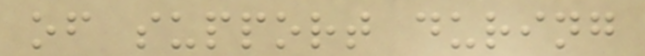of support during
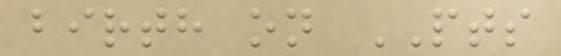birth on PTS
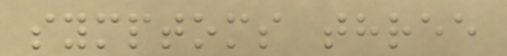symptoms three
